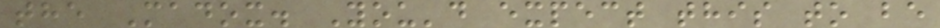the Madox. You'd expect this to be
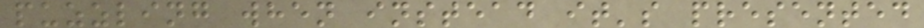puzzling when instead it's presented
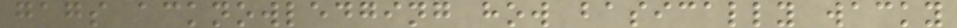gags acknowledging how basically wacky
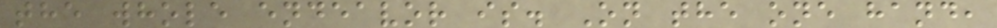the whole endeavor is. On the one hand,
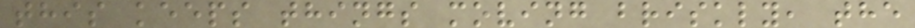this keeps things moving briskly, the
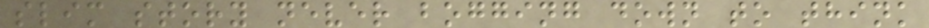slim story never bogging down to think
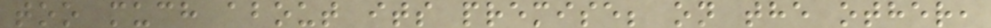too much about its premise; on the other,
